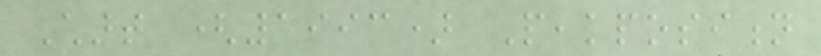Chart (1993) Peakposition
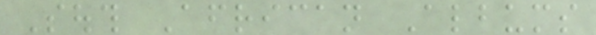South African Albums
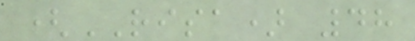(RISA) 48
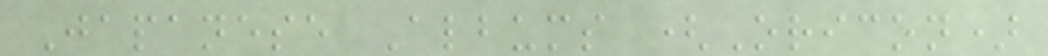Japanese Albums (Oricon)
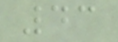43
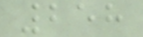258
